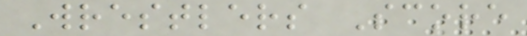Wrestlers Score
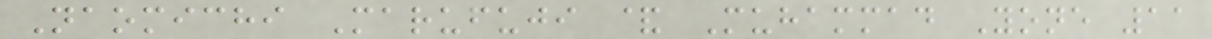Naomichi Marufuji & Muhammad Yone 11
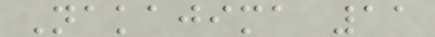Nakajima 11
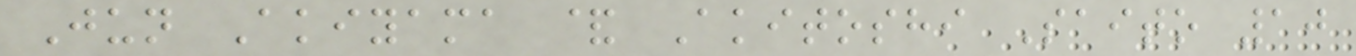Jun Akiyama & Akitoshi Saito 10
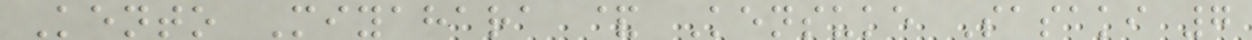Kento Miyahara & Kensuke Sasaki 7
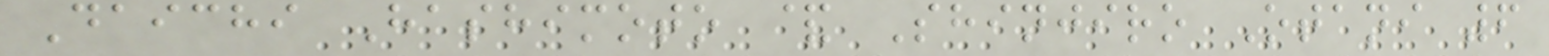Daichi Hashimoto & Shinjiro Otani 6
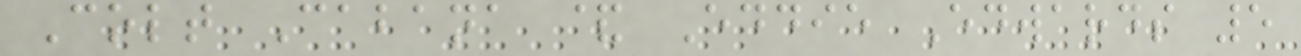Colt Cabana & Eddie Edwards 5
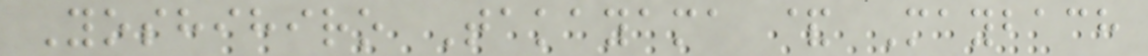Yoshihiro Takayama & Maybach
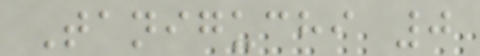Taniguchi 0
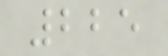225
